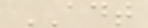ADT
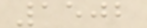1502
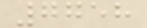7758
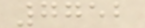7752
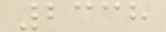2338
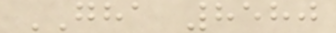GHA 8580
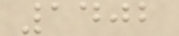1402
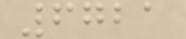6721
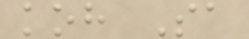koh Sa
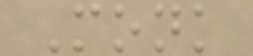Monk
